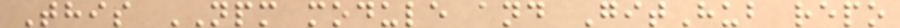This NPM module and GitHub repo
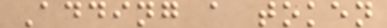Adding a token
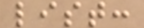list:
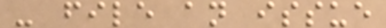- file an issue
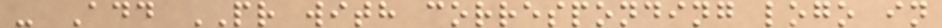- Add PR with corresponding logo in
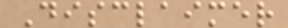Disclaimer
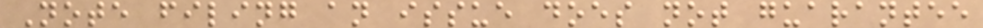Note filing an issue does not guarantee
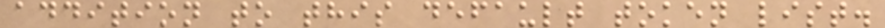addition to this default token list.
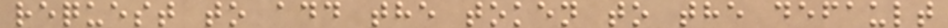request to add the token to the default
